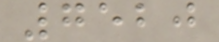7520
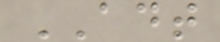ADT
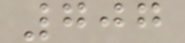707
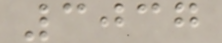3037
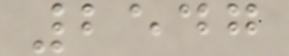2547
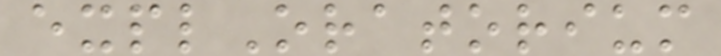explOratorium
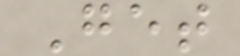Get
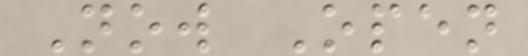Now Open
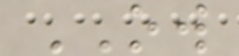OW
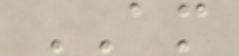AM
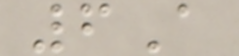6A
